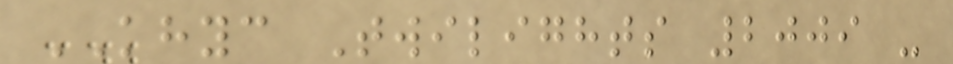KHYC Twilights 2009 -
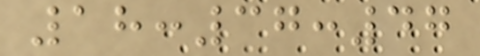18:37:47
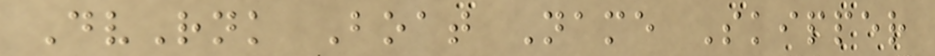DvRnk Boat Name Skipper
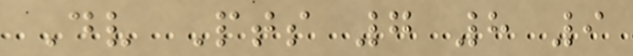Dv Pts 7 8 9
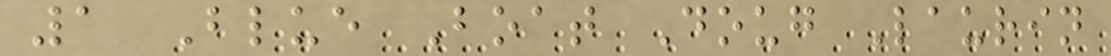1 Blue Boat Doug Laurin
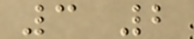3 2
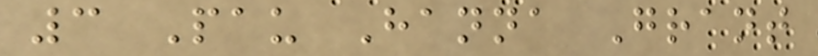3 Pau Hanna Grant
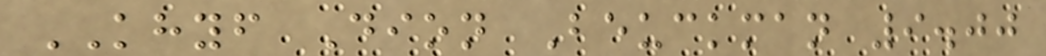KHYF Dion Beuckman 9.00
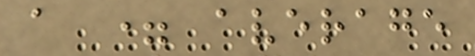a = average
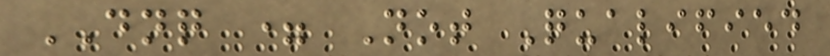DNQ = Not Qualified
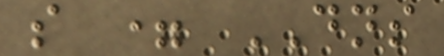s = DNS
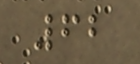62
